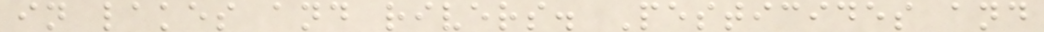in lakes and rivers. Pesticides and
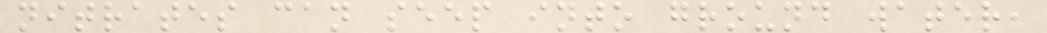nitrates can seep into ground water,
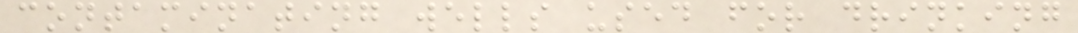contaminating wells used for drinking
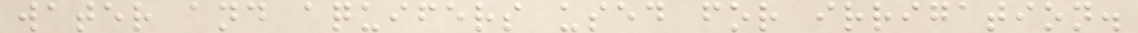water and aquifers used for irrigation.
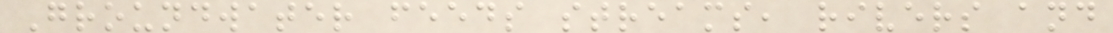Groundwater feeds streams, rivers and
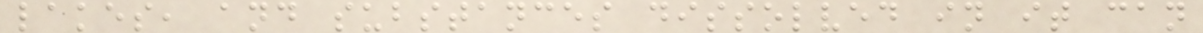lakes, and substances dissolved in it can
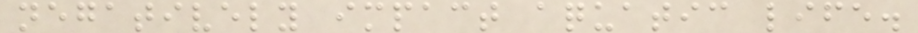negatively impact aquatic life.
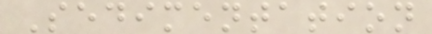Sedimentation
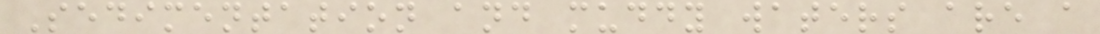Sedimentation and muddy waters are a
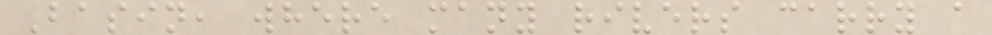Basin, where many rivers carry a
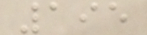195
